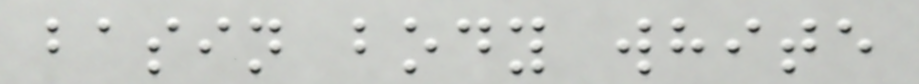basin body white
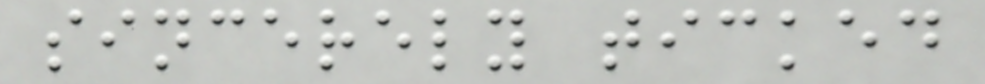sincerely ticked
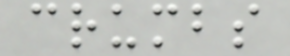crumbs
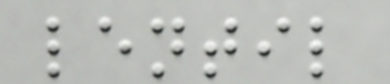lentil
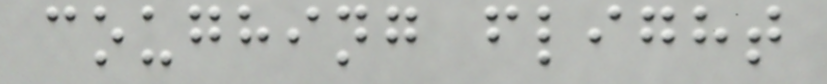coughing flight
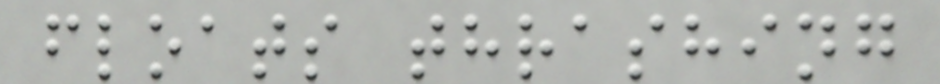floats thrashing
